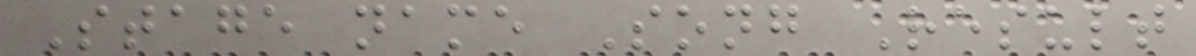Stage name Song Result
